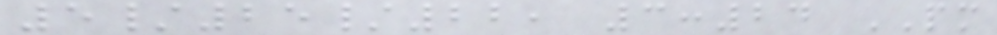5/25/22, 3:24 PM
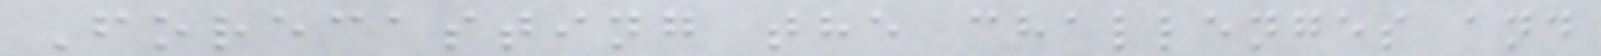Forecasting the challenges and
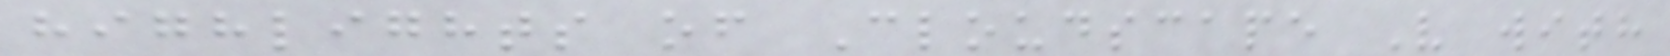highlights of Cloudscape V with
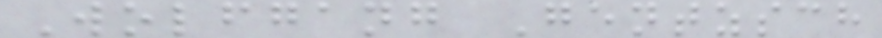Wolfgang Gentzsch
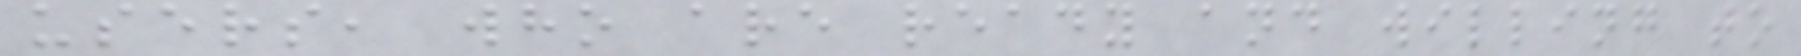users, who are ready and willing to
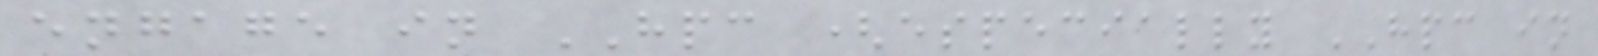engage in HPC (especially HPC in
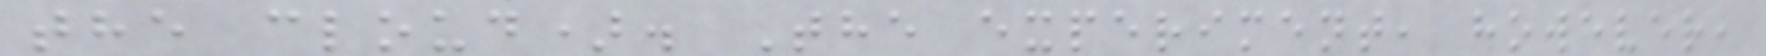the cloud). The experiment, however,
